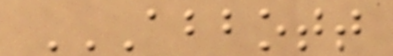ABBOTT
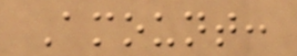Amount:
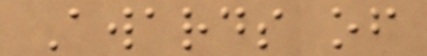Awards of
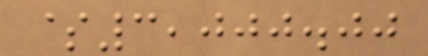$3,000.00
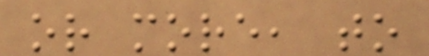or more, to
